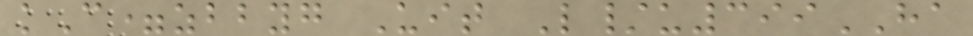kC=zbbyg Uit L/u399HA
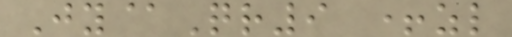Jy@Qr9 +zl
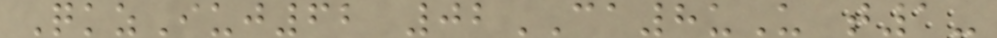QkzIuj62 02CA8uU t1-
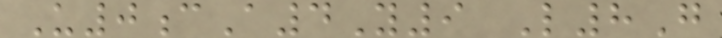U0cA4Y9 L8G
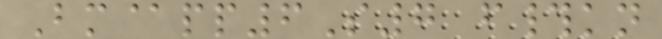Bm@pp6S7 f#kn
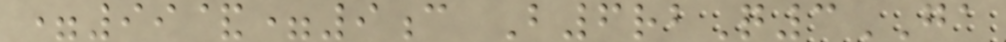=99&=9c B6rbQ3GA
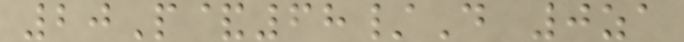20P&68/D 0za
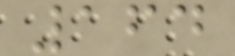164
